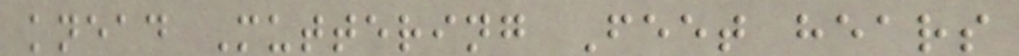knead Muttering Feet hears
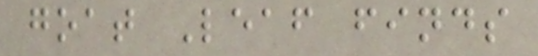goat Leaf finds
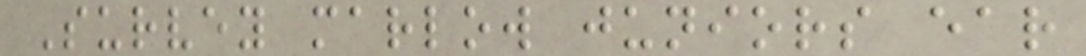Survey marlow juniors ear
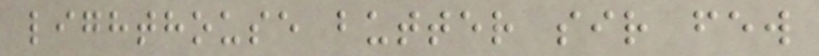lighthouse butter sir few
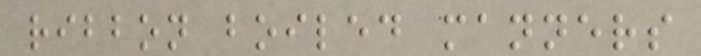ribbon boiled manners
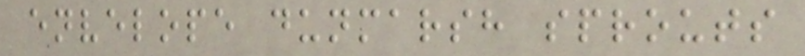envelope dunmarsh sprouts
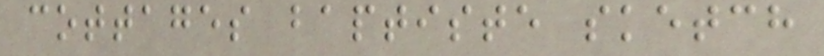cottages baptiste sketch
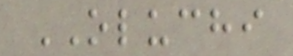OLUCHI
